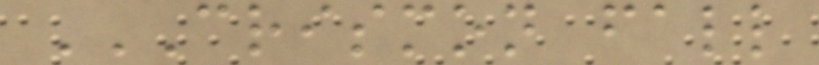CRISMON FALL
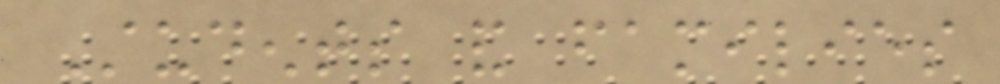Students and families
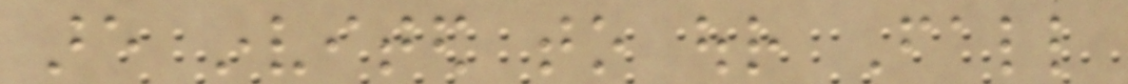are invited to our Fall
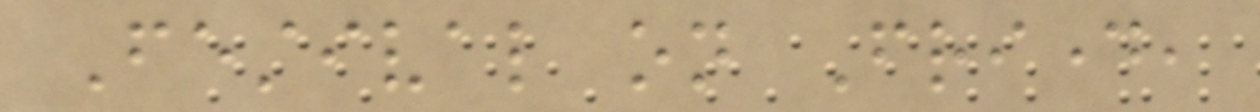Festival on Friday,
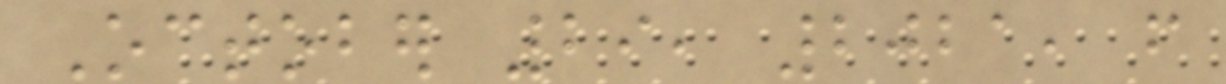October 29, 2021, from
